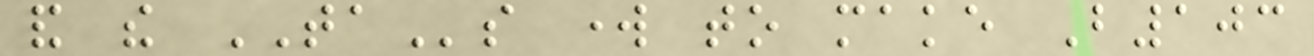and the TAs work to make B103
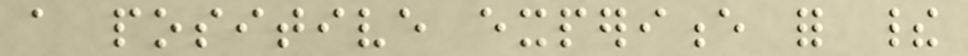a positive experience for their
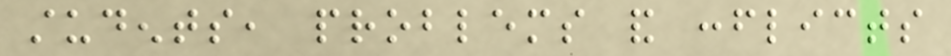students, problems and conflicts
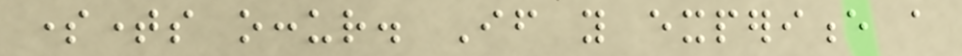sometimes occur. If you experience a
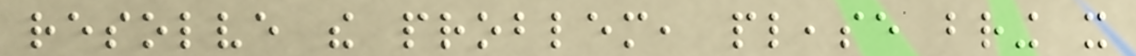resolve the problem, please bring it
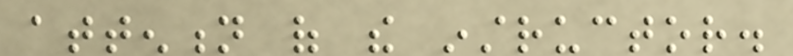attention of the instructor.
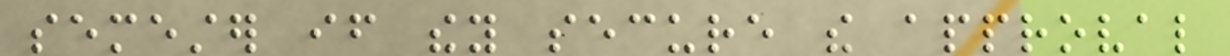semester if they secure the approval
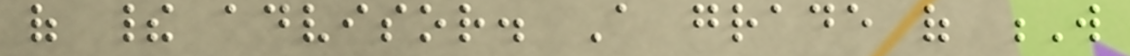of their advisor. A grade of W
